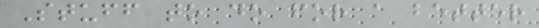Stuff to do for a better
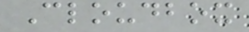Cloudbox
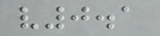v0.1
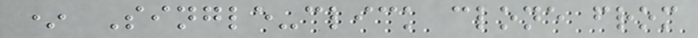* Single-click clone from
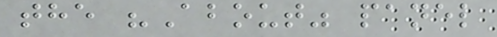the "About" panel
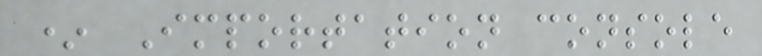* Importation console
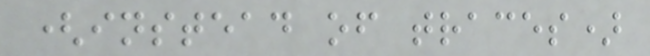(instead of traces)
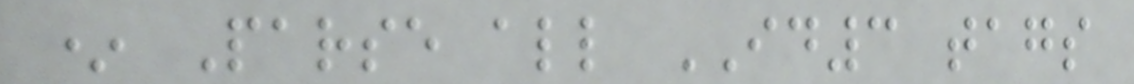* Parse all ID3 tags
